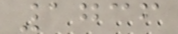1736
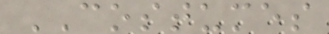COSTUMES
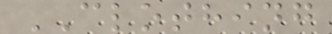CLOTHING
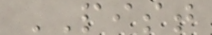PIST
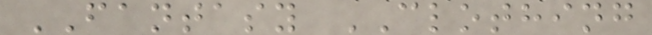FANTASY CLOTHING
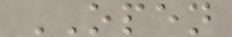OPEN
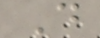D
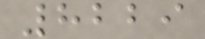8229
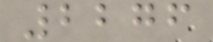2276
